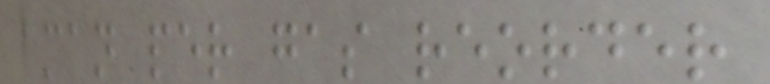man per gas reorder
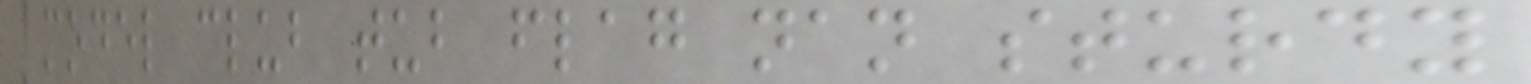model club tub flag nan sturdy
